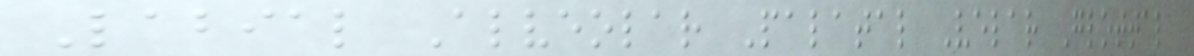Labial Alveolar Palatal Velar Glottal
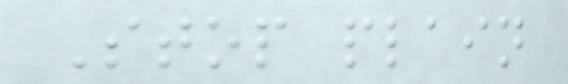Stop plain
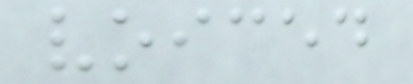voiced
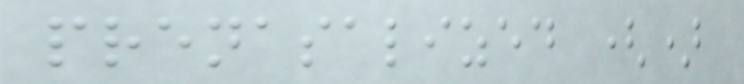prenasalized ()
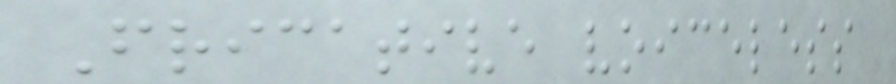Fricative voiceless
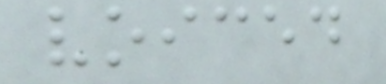voiced
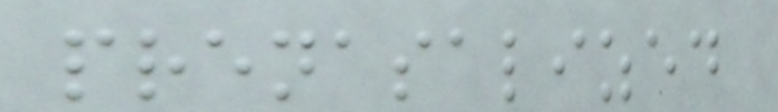prenasalized
